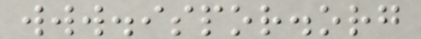www.ispor.org
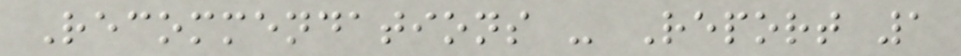Recommendations - Report 1
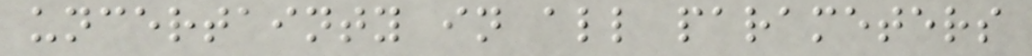uncertainty in all parameters
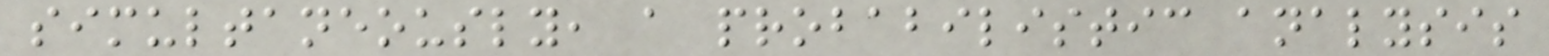simultaneously, a probabilistic analysis
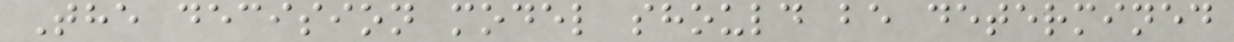The decision model should be determined
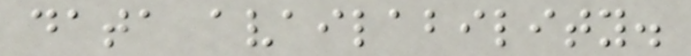data availability.
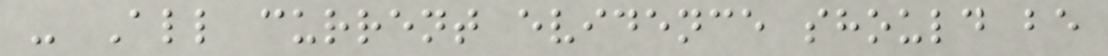- All current evidence should be
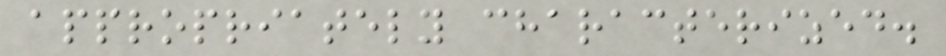appropriately characterized.
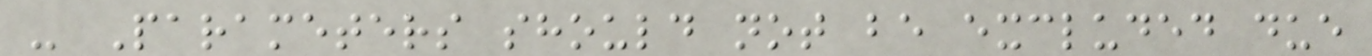- Parameters should not be excluded due
